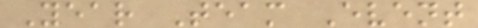Year Team Event
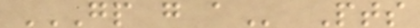GP G A Pts
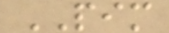PIM
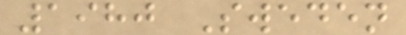1980 Sweden
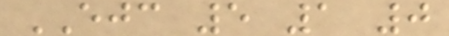EJC 5 1 0
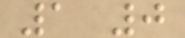1 0
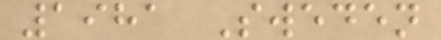1981 Sweden
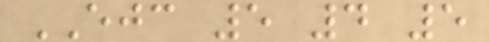EJC 5 4 5
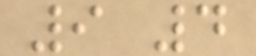9 4
